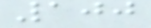100
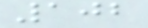102
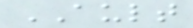AULT
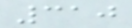310
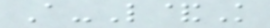A-L&K
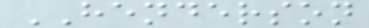HENDERSON
